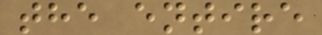the entire
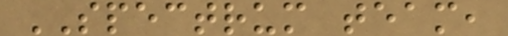SPECTRUM team,
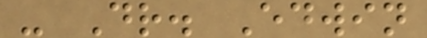- Dr. Edwin
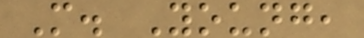M. Young,
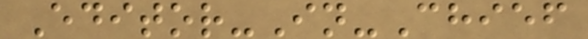Editor-In-Chief
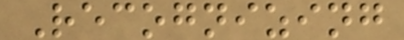Recognizing
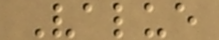Value
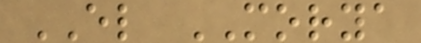EL MORYA
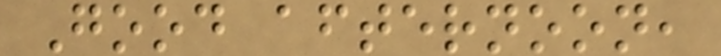Good afternoon,
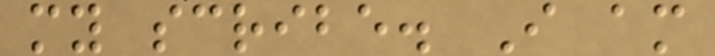my scribe. I am
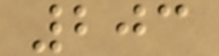203
